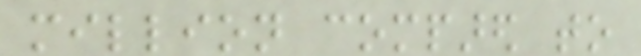million compared to
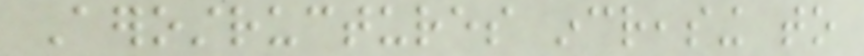Aerostructures increasing to
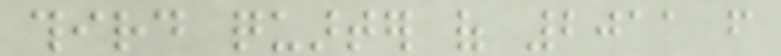third quarter of 2011 from
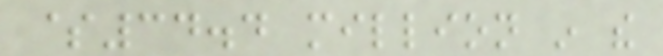$34.4 million in the
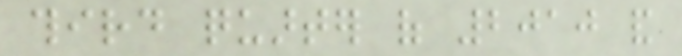third quarter of 2010 and
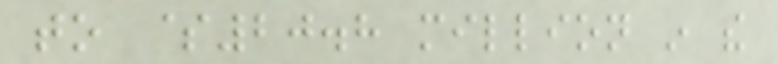to $20.8 million in the
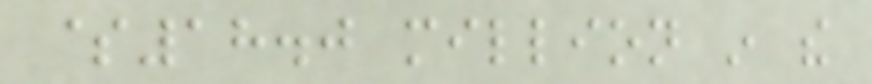$18.0 million in the
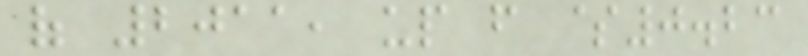of 2011, up from $0.23
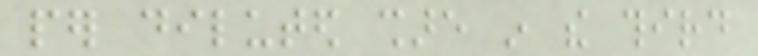per diluted share in the third
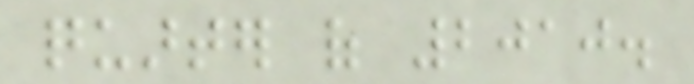quarter of 2010.
